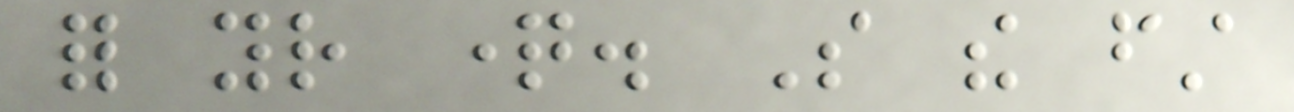for your question. So the first
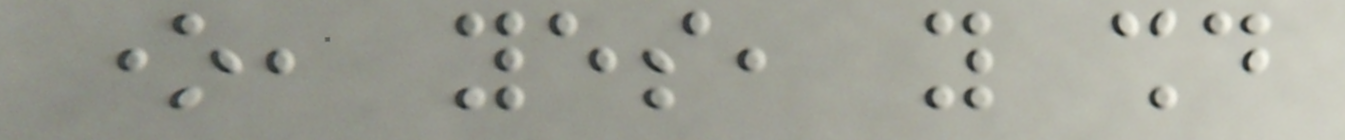one, yes, you should
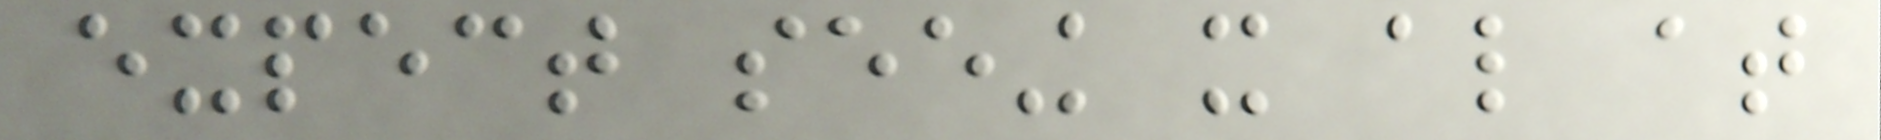expect seeing it also at
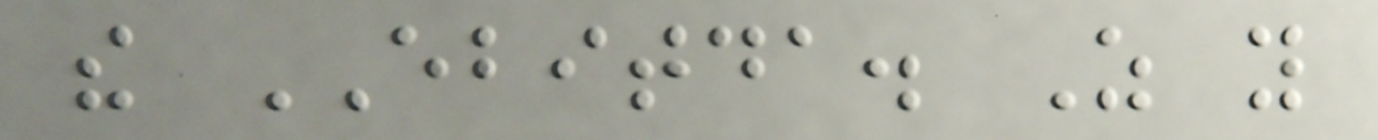the EBITDA. As you
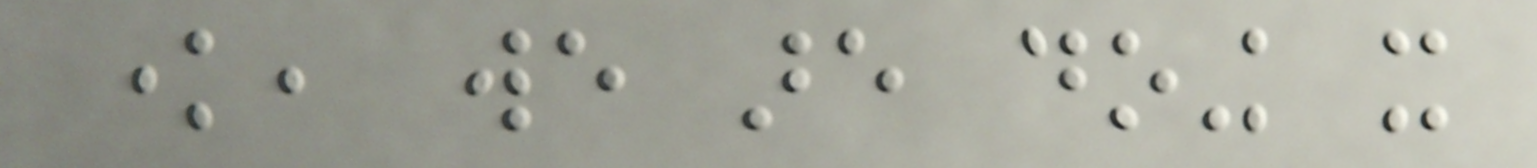know, we are doing it
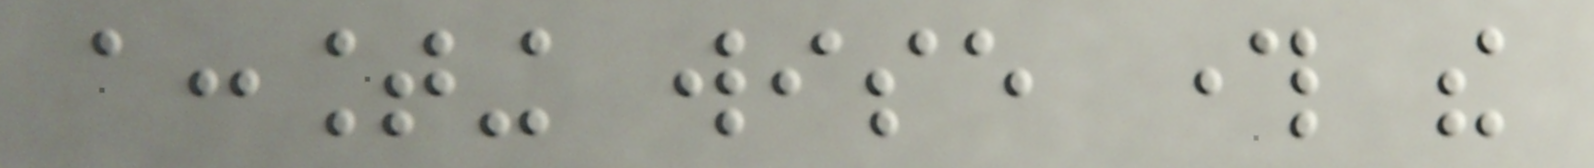accounting wise through the
